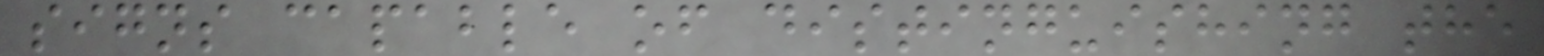signs capable of distinguishing the
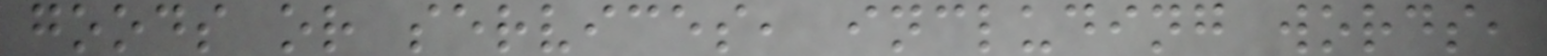goods or services, including words,
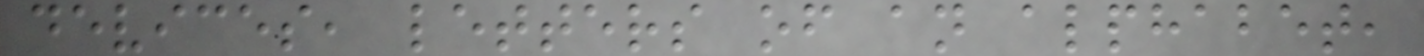devices, letters of an alphabet,
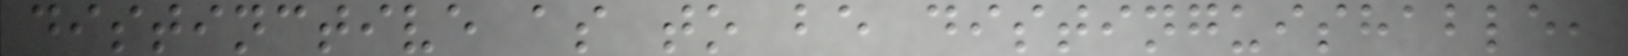distinctive as to be distinguishable,
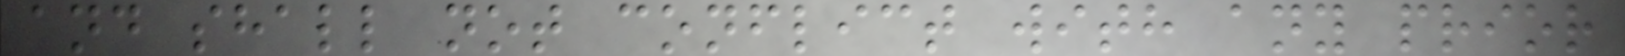and shall not conflict with any prior
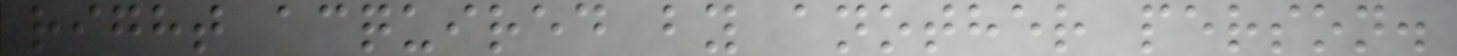right acquired by another person.
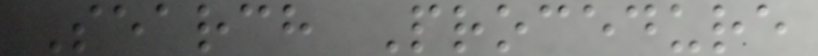Search Procedure
